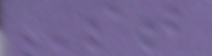St
